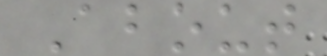About
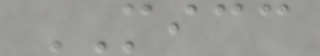MICC
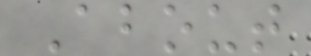About
